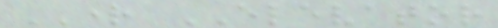RIGHT ELEVATOR
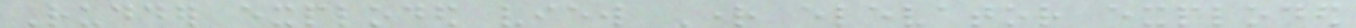Rudder exploded view Right elevator exploded
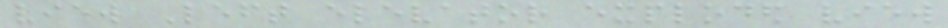view Left elevator exploded view
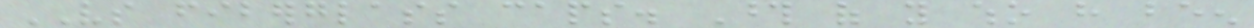VS fiberglass caps. Those of you who have been
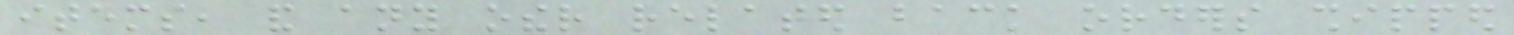items, and any other related back orders shipped
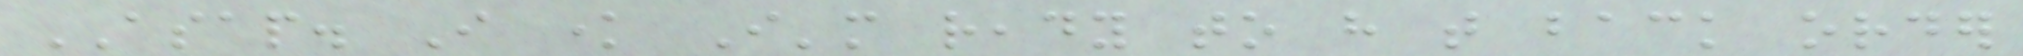ASAP. I know I'm ready to have that back order
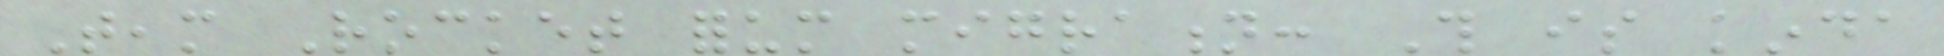Team Rocket forum migration: This is kinda
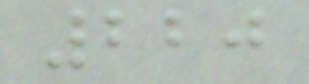220
